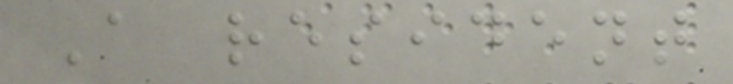A resident
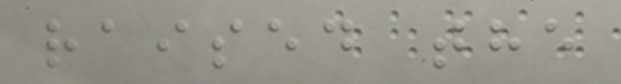raised the
